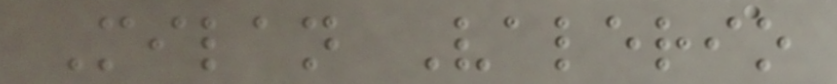Milan Valerio
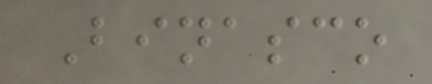Binasco
